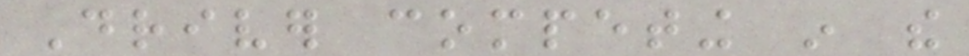Driver competing in the
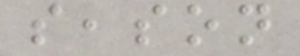season
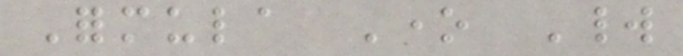Formula One World
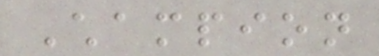Champion
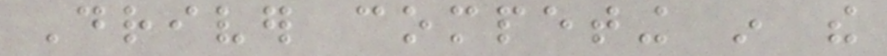Driver competing in the
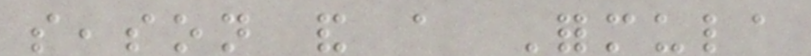season and a Formula
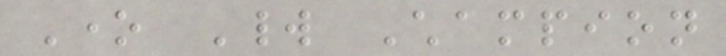One World Champion
